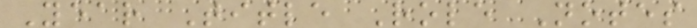Year Title Role Notes
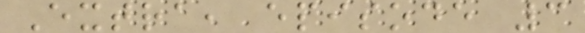Extra, episode 3
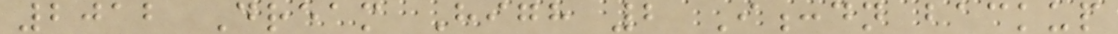2012 Dream High 2 I:dn backup
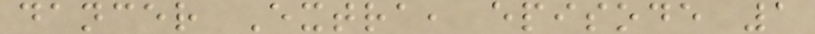dancer Extra, episode 1
